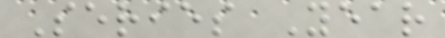Series Year
